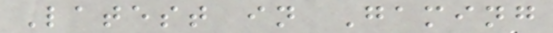Latest in Gaming
